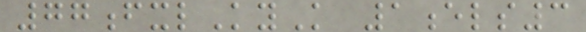77fxlKyK 1els3
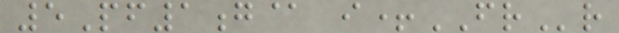5Pf1g@ i+FRr
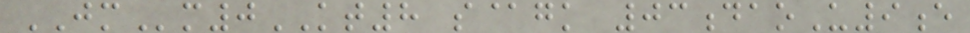JMm0KT8 s@gk 03daoU9e
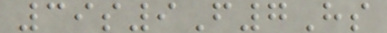39s9F7Hs
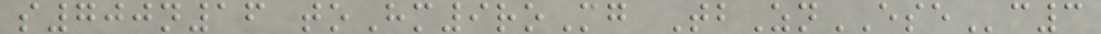s700n16 toHm9roMg TbZnESEc3
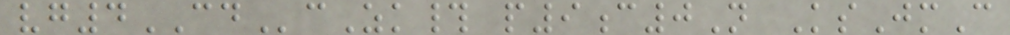vg4CDcZk# p9c0N KsJmC
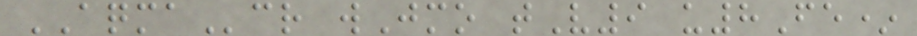AQMAcr wJmo tV9 u8Fe*
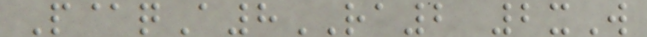P@qA8RA2 2xW
